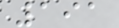191
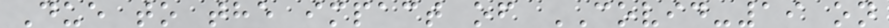Due to the impact of COVID-19 on
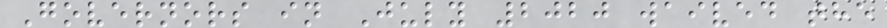Governors in July 2020 waived the
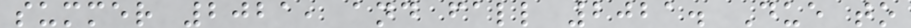summer 2021, and fall 2021. Due to
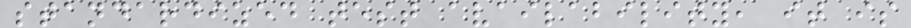standardized test availability, it is
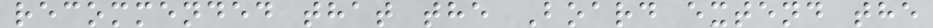recommended that the Board extend the
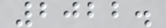2022.
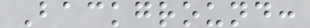Background:
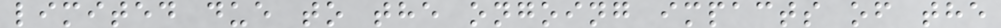limited due to the ongoing impacts of the
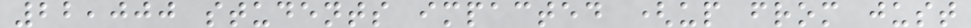22,000 students impacted (up from just
